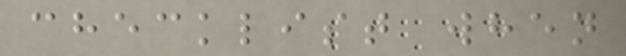checklist when
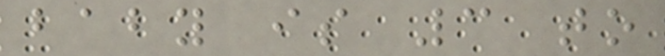baby is 3 to
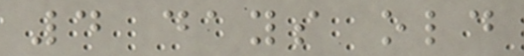4 days old
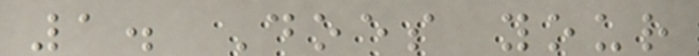1. Does your
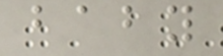baby
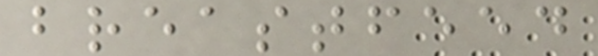breastfeed
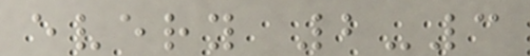every 2-3
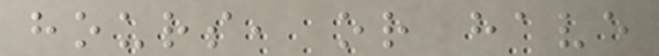hours, or have
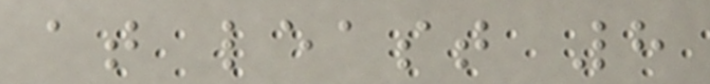at least 8
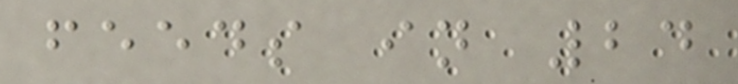feeds in 24
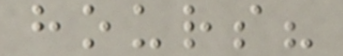hours?
